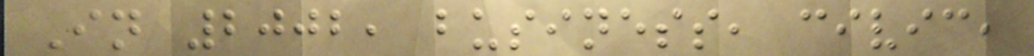In 2002, business, civic,
